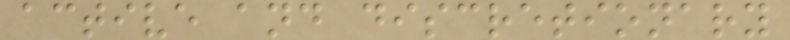active and discretionary
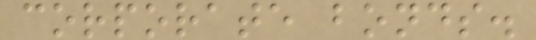corporate bonds.
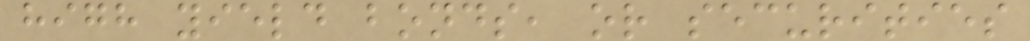high yield bonds, or securities
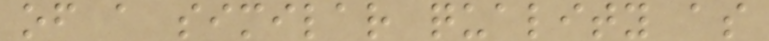of a similar quality as
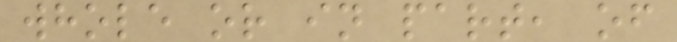whole or in part, of
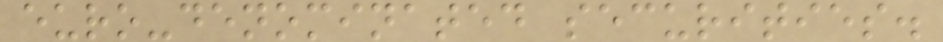euro-denominated securities.
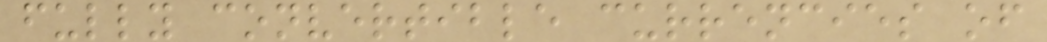fully convertible currencies of
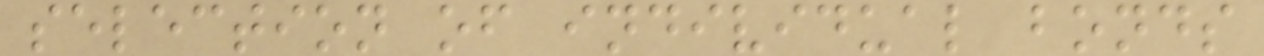selection of individual bonds
